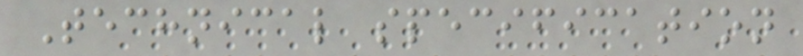Technical specification
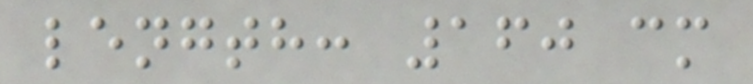length: 160 cm
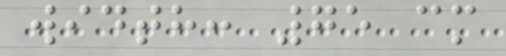width: 75 cm
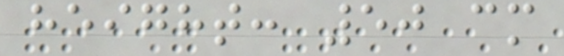height: 50 cm
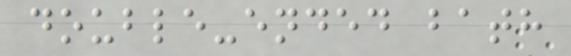double-ended bath
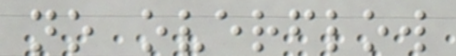no overflow
